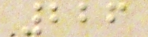226
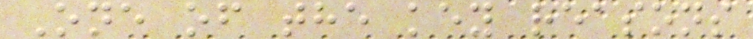One of the key reasons
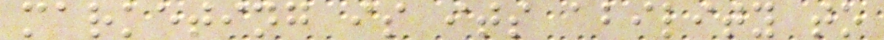marketing is its ability to
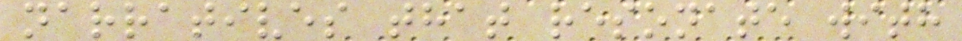narratives that resonate with
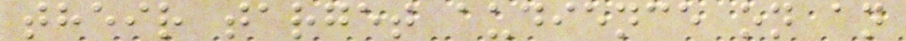their target audience on an
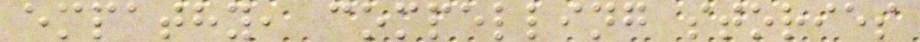empathy, compelling stories
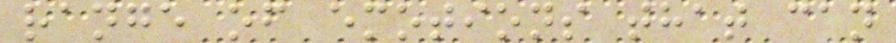range of emotions that can
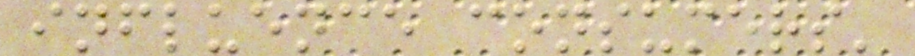influence consumers'
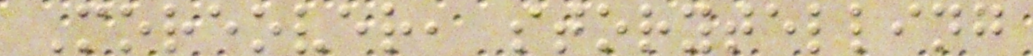Moreover, storytelling
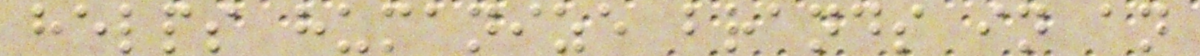helps humanize brands in an
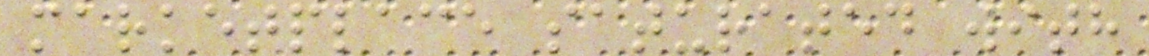marketplace saturated with
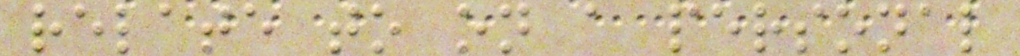relate to on a personal
